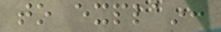to explain:
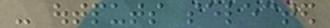- outputs selected
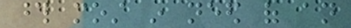those most in need of an
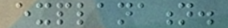explanation.
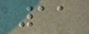11
